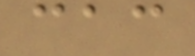cac
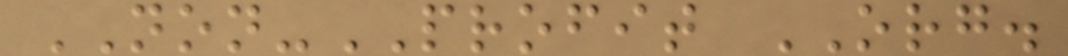NON-PROFIT ORG.
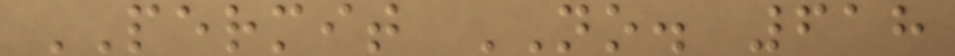PERMIT NO. 618
